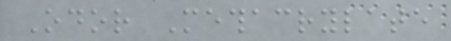Odor Methacrylate
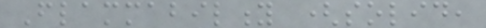Flammability (solid,
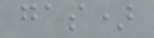gas)
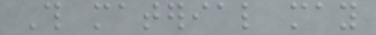This material may
